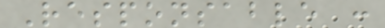Responsable :
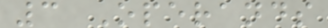3 Operands
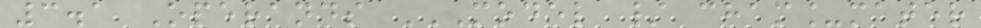3.1 Operands MODEL / CHAM_MATER
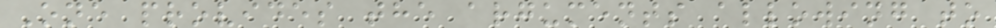One provides the arguments allowing to
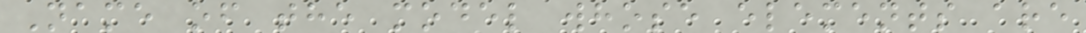Name of the model whose elements are
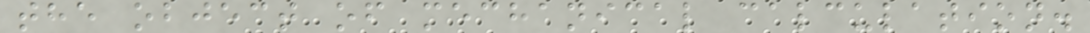the object of mechanical calculation.
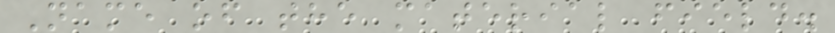Name of the material field.
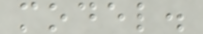model.
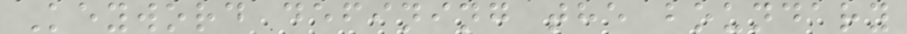Keyword defining the boundary
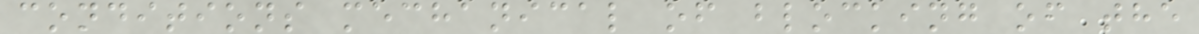conditions mechanical of blocking of the
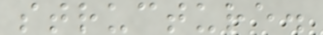structure.
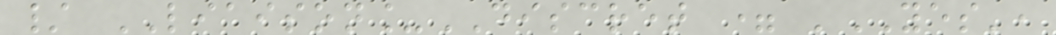/ LIAISON_DISCRET = 'YES',
